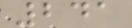241
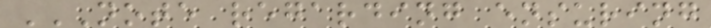NOTE REGARDING ENSURING
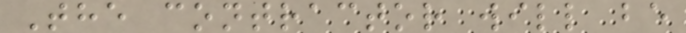The contractor will be
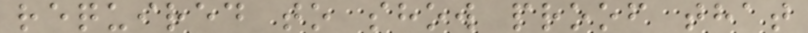required to show proof that
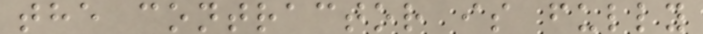the contractor is fully
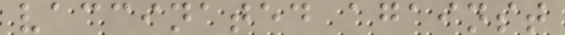vaccinated against
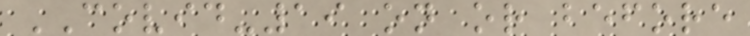COVID-19 on or before
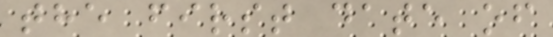the first date of
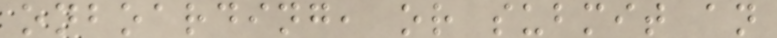onboarding, or submit an
